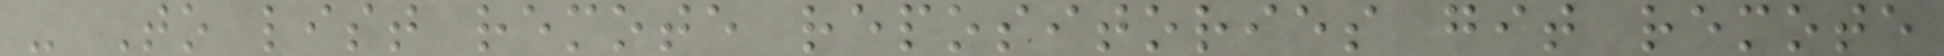- To list remote repositories git remote
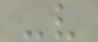-v
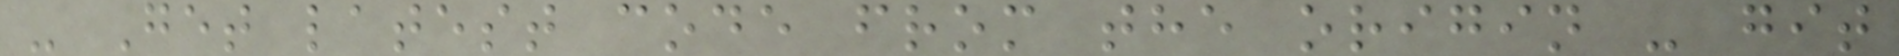- Get latest code from the origin - git
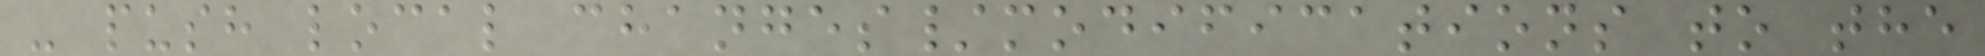- push local changes/modifications to the
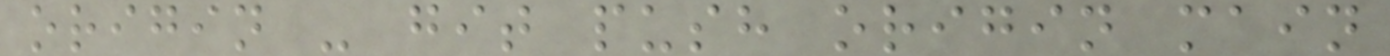origin - git push origin main
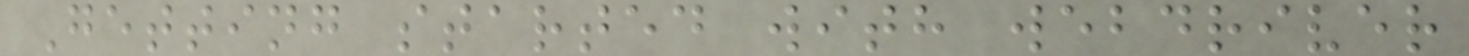Getting started with webdriver
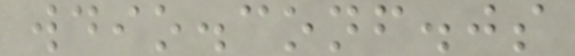wdio.conf.js
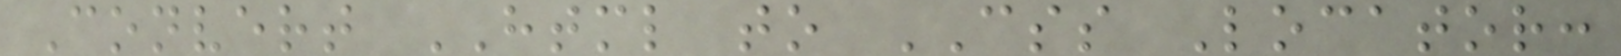Convert HTML to CSS Locator:
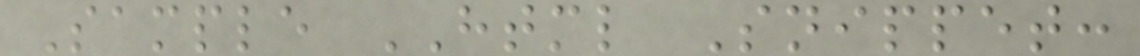Sample HTML Snippet:
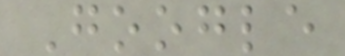Google
